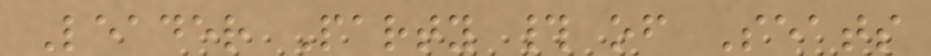Leader Party # of Seats
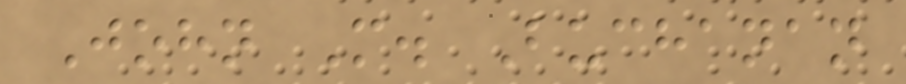John M. Buchanan
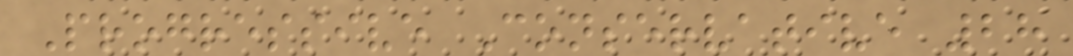Progressive Conservative 28
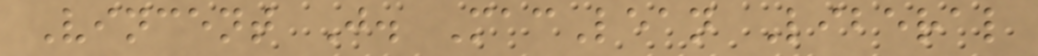Vincent J. MacLean Liberal
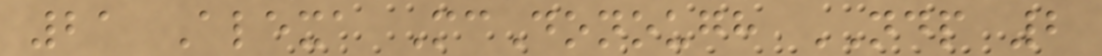21 Alexa McDonough NDP 2
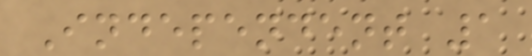Independent 1
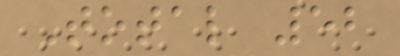Total 52
